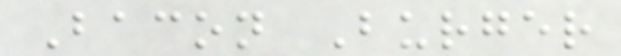Bacon Burger
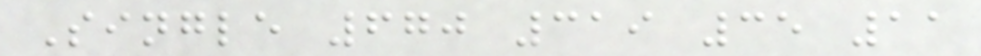Single 670 319 35 11
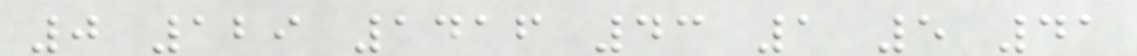0 129 1416 43 1 5 41
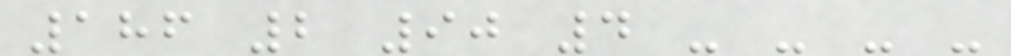186 2 90 4 - - - -
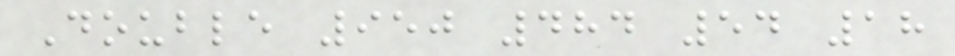Double 950 484 54 18
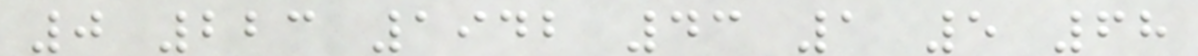0 223 1942 43 1 5 68
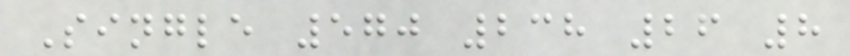Single 570 238 26 8
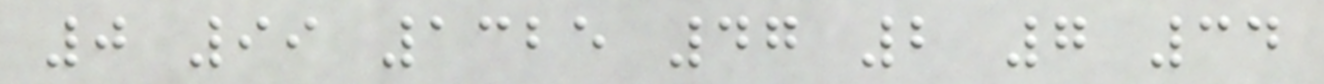0 99 1325 47 2 7 34
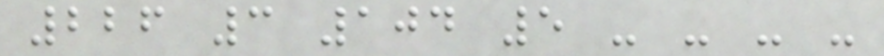226 3 104 5 - - - -
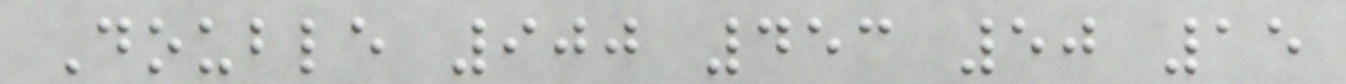Double 900 453 50 15
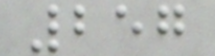257
